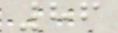86
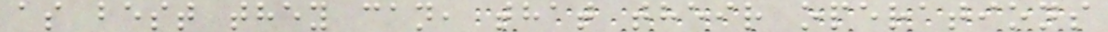as best they can, that their operations
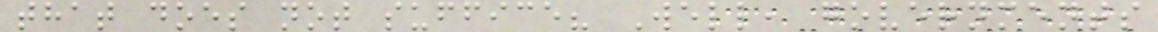that does not suffice? Well, governments
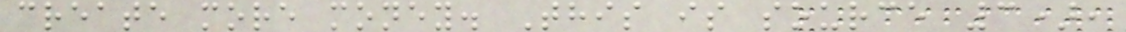create more money. This is source 3),
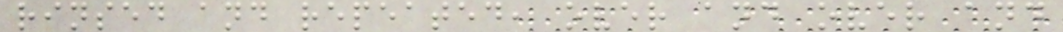rinsed and repeated, over and over and
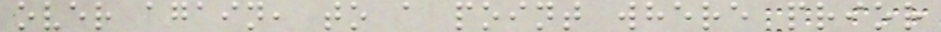over again, to a point where prior
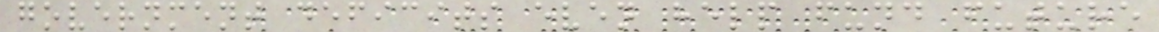government deficits even help fund future
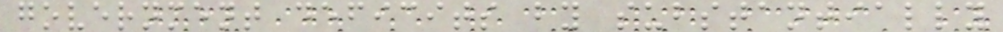government deficits by substantially
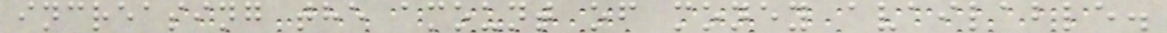increasing the amount of money available.
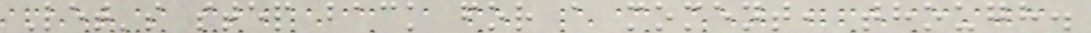Let's step back for a moment, though.
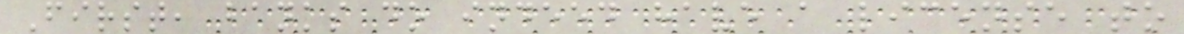First, banks do indeed have a license to
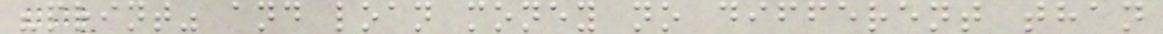"print" and loan money no different than
